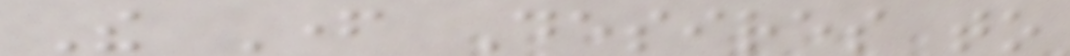The Father Desires to
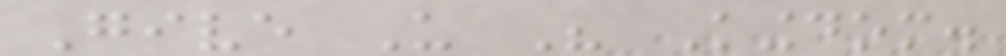Give Us His Kingdom.
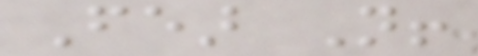Fear Not!
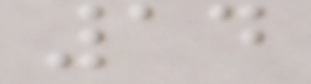14
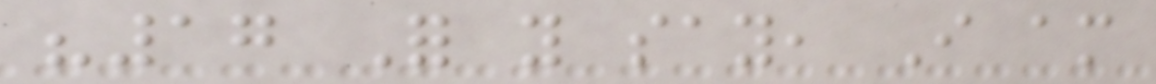"17 For you say, I am
